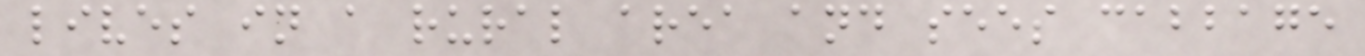lives in a rural area and sees cabbage
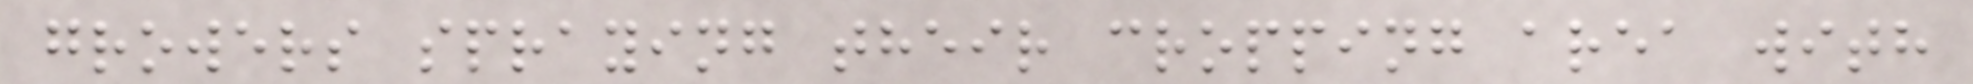growers spraying their cropping area with
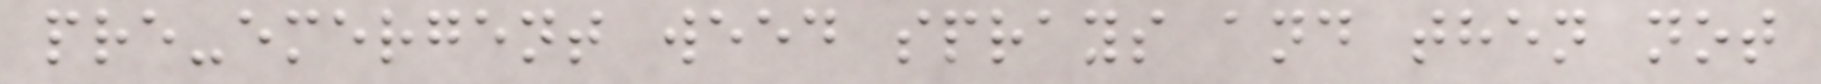pre-emergent weed sprays and then not
